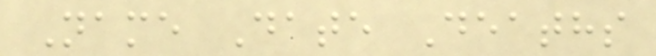Name Date Deaths
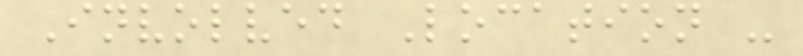Involved Location -
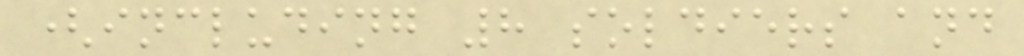(including 8 soldiers and
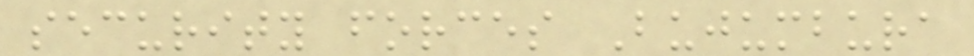security forces Bujumbura
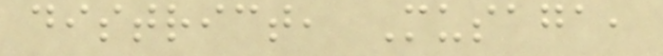district, Musaga,
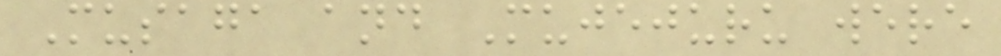Musaga and Mujejuru were
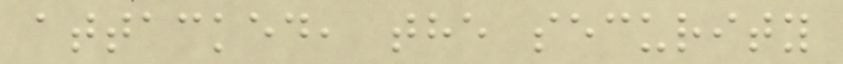attacked, the security
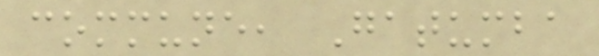commune, Gatumba
